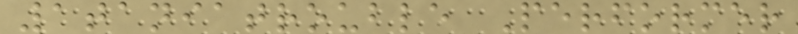1taniatrouble Performer
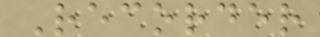Recorder
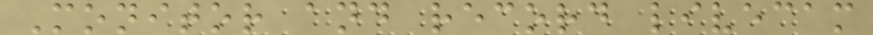Monitor and record livecam
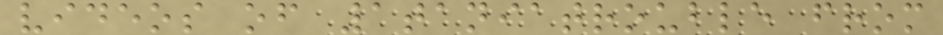videos of 1taniatrouble from
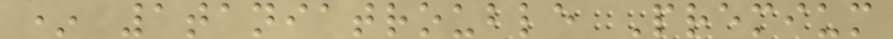* 1taniatrouble Premium
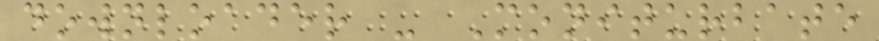downloader - Moniturbate
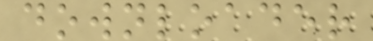downloader
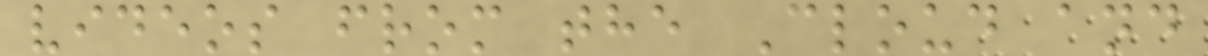videos from the Cloud and
